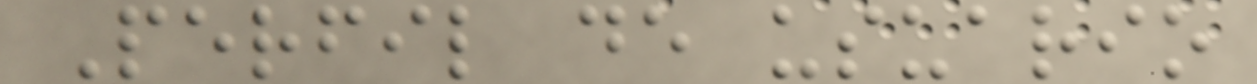Perfil de usuario
